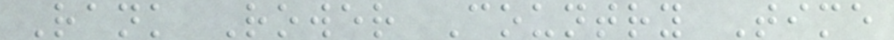Rank Rower Country Time
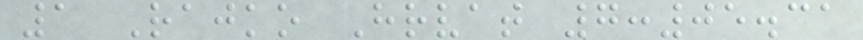1 Rajko Hrvat 7:05.31
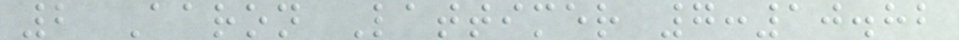2 Aaron Lattimer 7:10.82
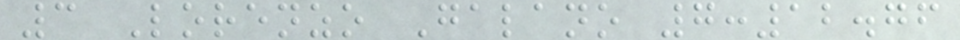3 Lorenzo Galano 7:12.76
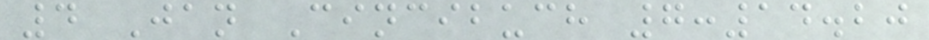4 Jan Cincibuch 7:14.20
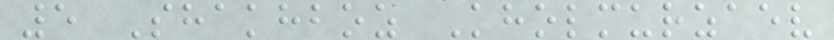5 Shakhboz Kholmurzaev
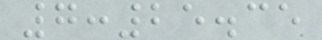7:25.35
